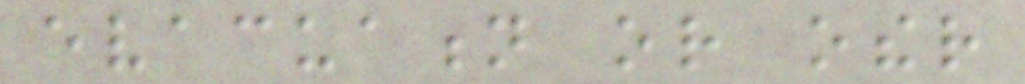evacuation or other
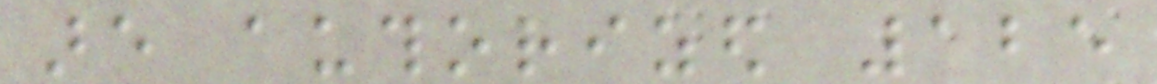are authorized 125
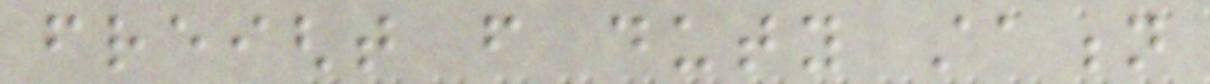freight from duty station
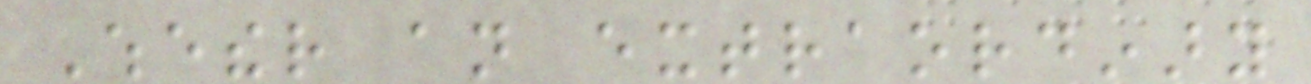Whether an extraordinary
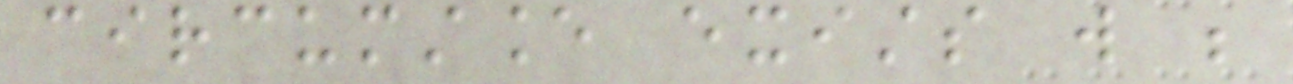circumstance exists will be
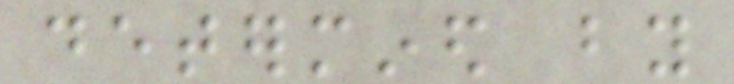determined by
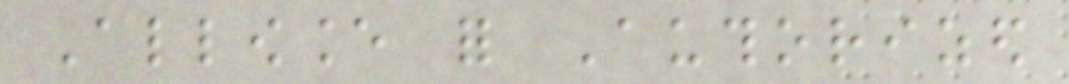Allowance for Authorized
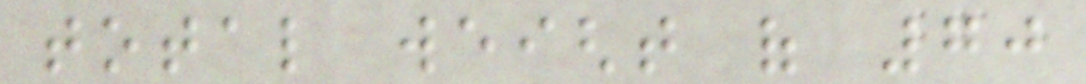total weight of 70
